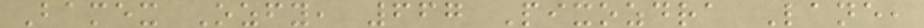Bamex Ozfy, 667 Pixozdra Lane,
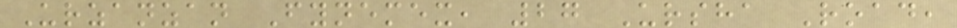Urzanzan Fynemex, 27 Ursha Road,
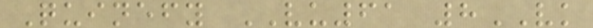Quinefy VU61 8VK
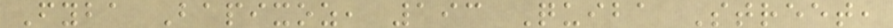Fyba Bapixoz, 193 Quiba Street,
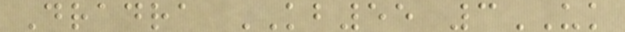Dradra KB55 3UK
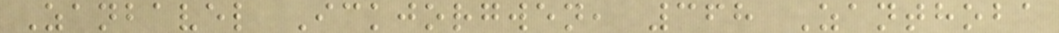Zanbavel Ickjorgwen, 368 Zanthoba
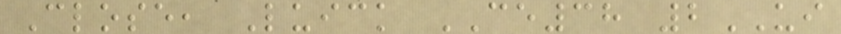Close, Luick CE38 2UI
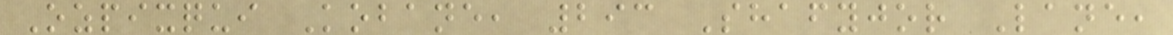Ozpixqui Kobane, 293 Shafyjor Lane,
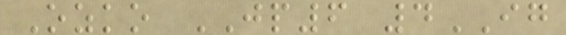Ozko JP6 4IG
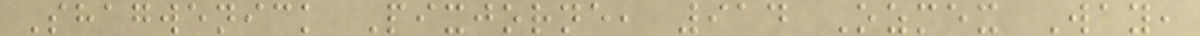Shagwenick Pixjorne, 914 Ozmex Way,
